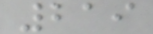219
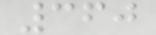360
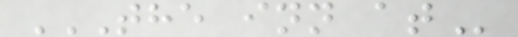THE INN AT
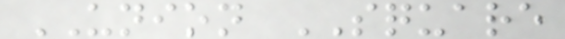UNION SQUARE
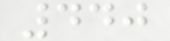440
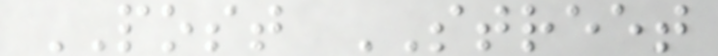POST STREET
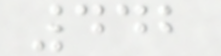442
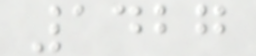1427
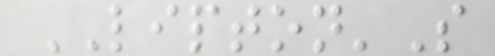LIPTON'S
